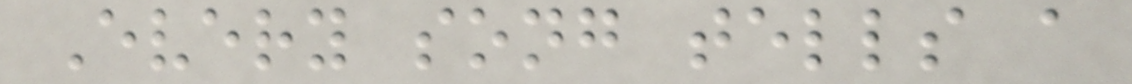Every song tells a
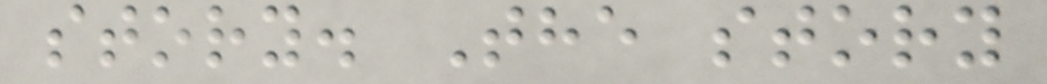story. The story
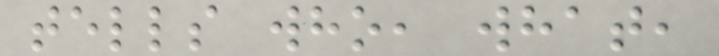tells who, what,
